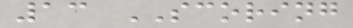13 SCORING
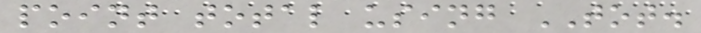point total using TOT.
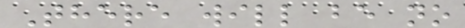There will be no
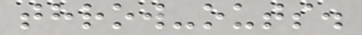throw-outs.
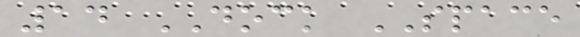14 DOCK SPACE
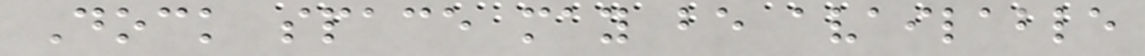Dock space may be available
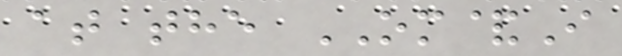at the OM&I
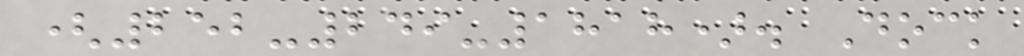(252-249-1818). Dock
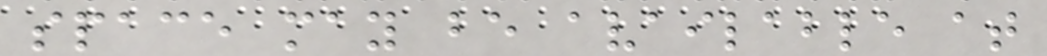space may be available at
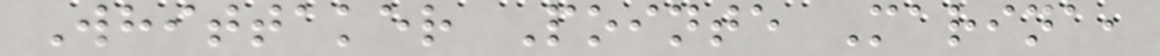Whittaker Pointe Marina,
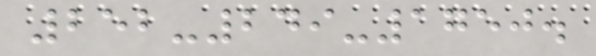252-249-1750.
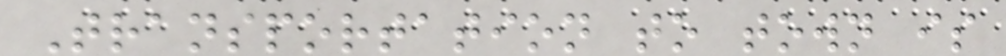Transportation to town is
